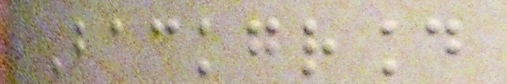Background
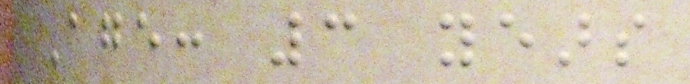Age: 3 years
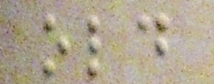old
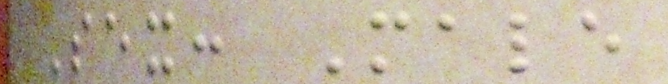Sex: Male
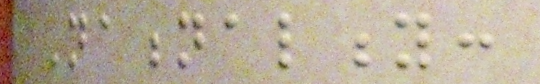Nationality:
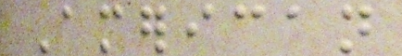American
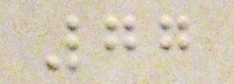77
